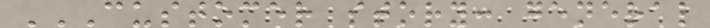CUSTOMER STORY: GENERAL
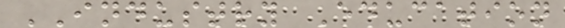INDUSTRY Education
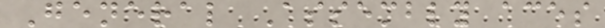General Assembly aces
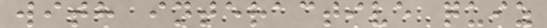with interactive quiz
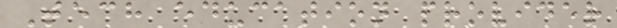Tech education provider
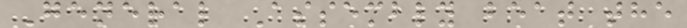General Assembly beat the
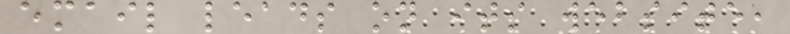email leads on its website,
